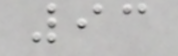93
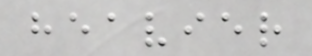heavier
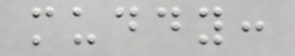muddy:
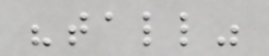"tall"
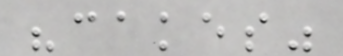"cakes"
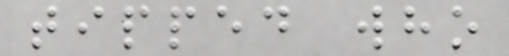tipped who
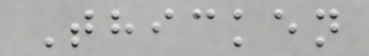Thicken
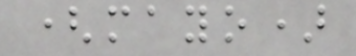(mayo)
